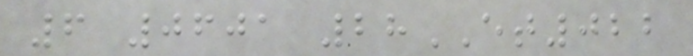6 0601 28ET022
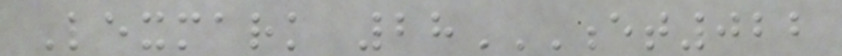Lexmark 28ET022
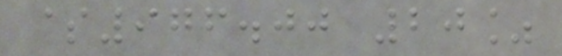$976.00 20%
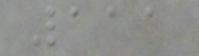111
